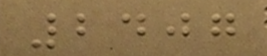2407
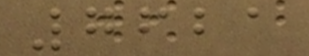7621
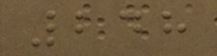248
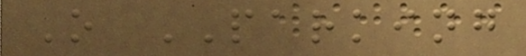O PARKING
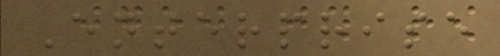Enterprise
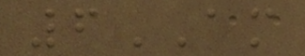6AM
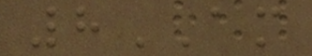8AM
